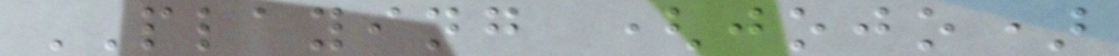PLAYING (jojo)
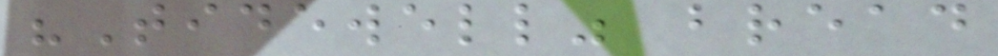"Tidewell" bread
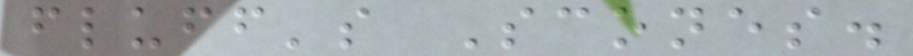fluff's Scones.
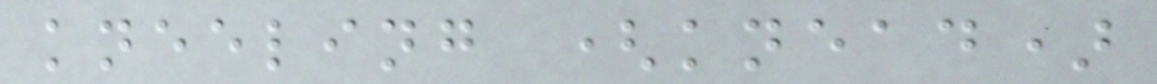kneeling (knead)
